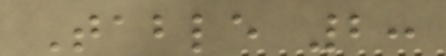Table 2:
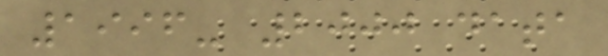1996- 2000 data
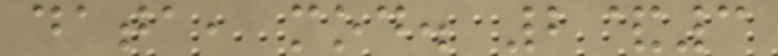data, mod. 2&3
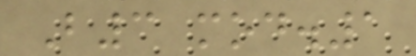B3 mod.1
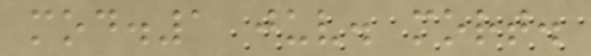mod.1 juv. mort.
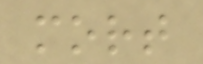mort
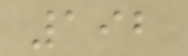192
